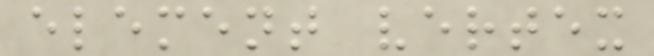element vertex
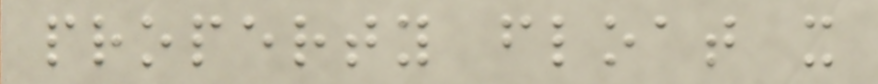property float x
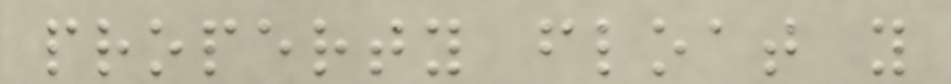property float y
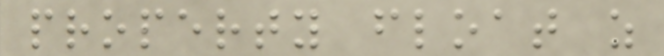property float z
